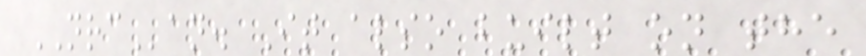NRCan. It also built on the
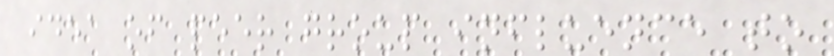idea of peer group influence to
